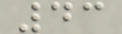43
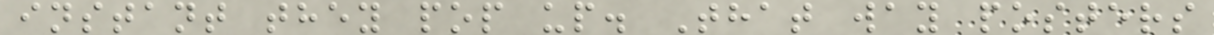instant they pop up. That way posters
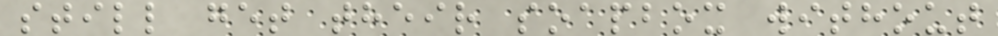still get their soapbox without
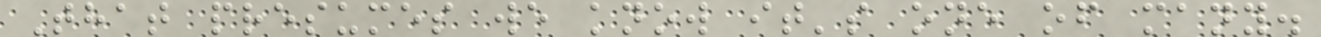That presumes we know it's one of many.
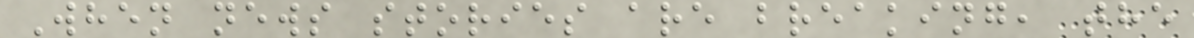When news stories are breaking, the
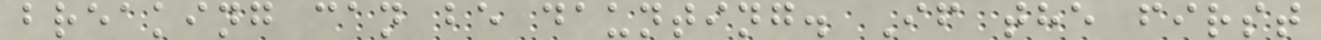breaking can be daunting. If the first
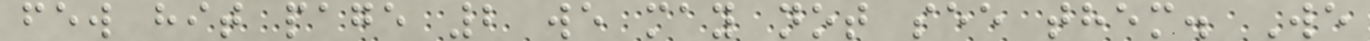few hit page 2 we may not see them. We
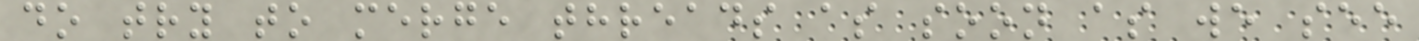do try to merge threads as soon as we see
